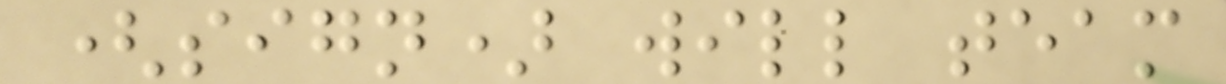(sign) will team
